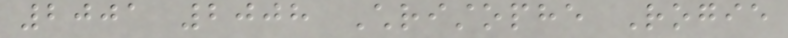2001 2008 Christophe Rogie
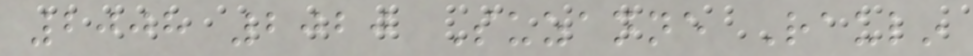2008 2020 Suzanne Raulin
